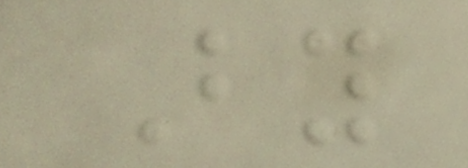By
